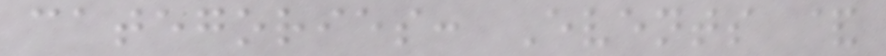categories: Events &
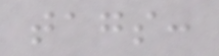tags:
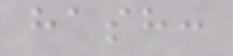hash:
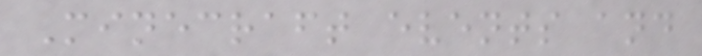Minecraft events and
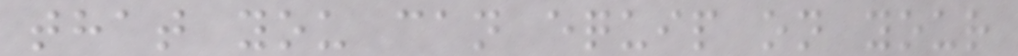that you can equip on your
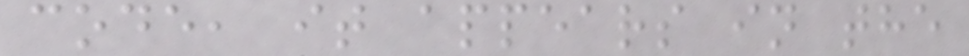code, it appears in the
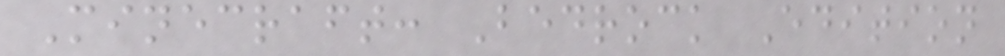Minecraft: Bedrock Edition
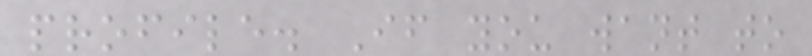profile. If you want to
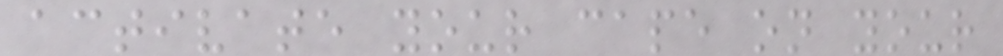activate your cape on your
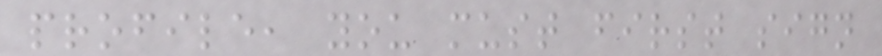profile, you must first sign
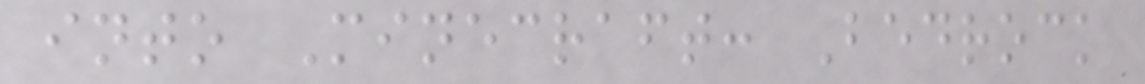into Minecraft: Bedrock
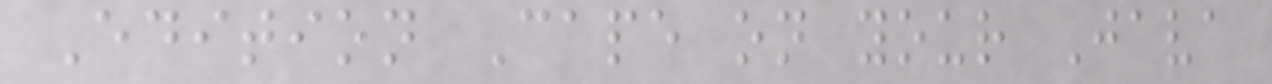Edition Cape on your Java
